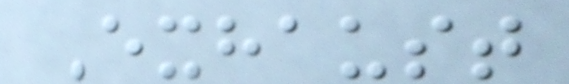Exhaust
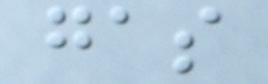gas
